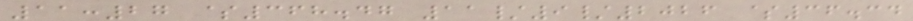11:27 $368.47 11/9/2026 $36.34
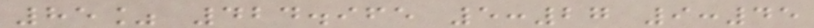85% 424.965 5:27 9:45
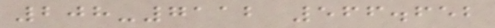208-7112 566.652
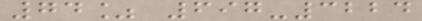74% 697-3224
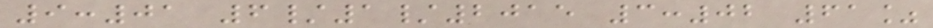9:01 6/1/2015 3:02 61%
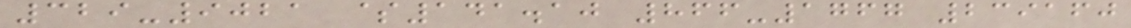329-9021 $141.10 866-1767 239160
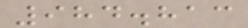984.813
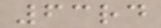63rd
